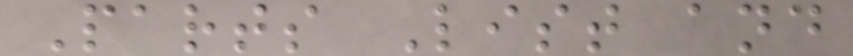Parts List and
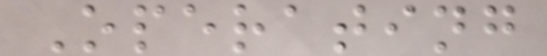Operating
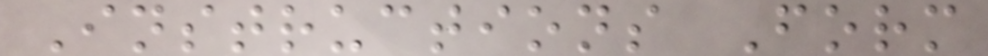Instructions Form
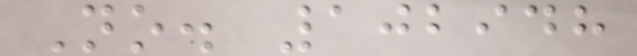No. 102948
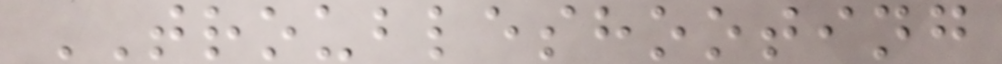TROUBLESHOOTING
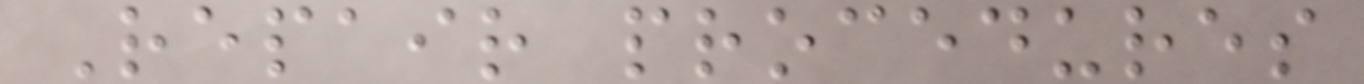Repair procedures
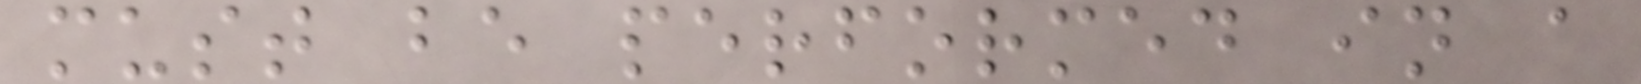must be performed in a
